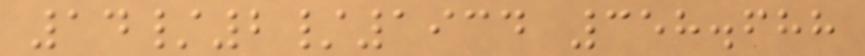14/2/1934 358.688
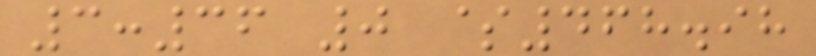3:36 0 $468.98
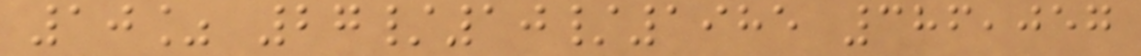10% 27/10/1985 386,057
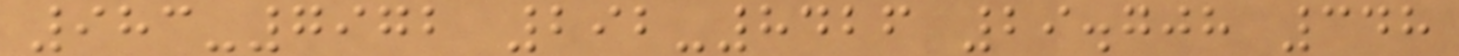983-7972 292-8426 29.708 348
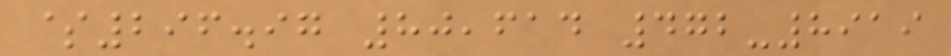$296.97 80,614 472-8919
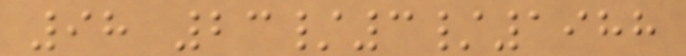98 23/3/1988
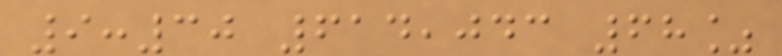9:30 614,043 68%
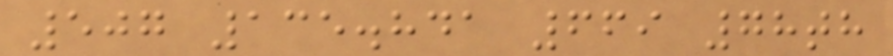507 135.841 669 78th
